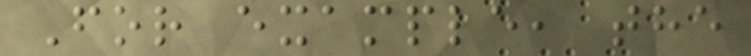For example, the
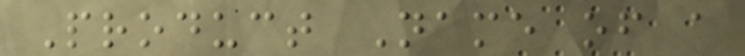Product Name of a
